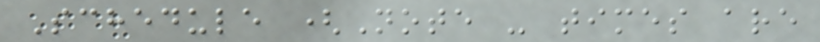Schedule (Note - times are
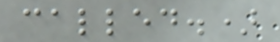called.)
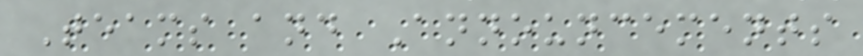Teams and Announcements
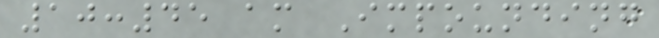10:45 am Impounding
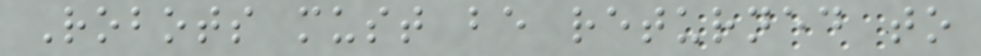Robots must be returned to
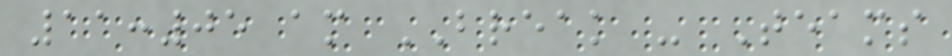11:05 am BREAK - Teams
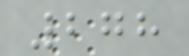278
